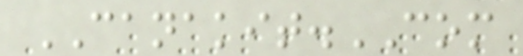CANAKIT.COM
